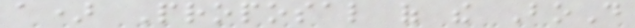a) Proposal of the BoD
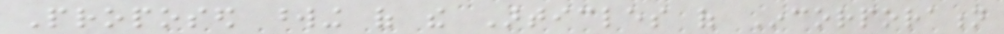Proposed wording of the Articles of Incorporation
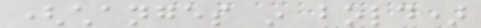(changes in bold)
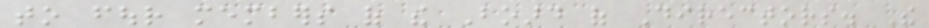to four members of the Board of Directors. The
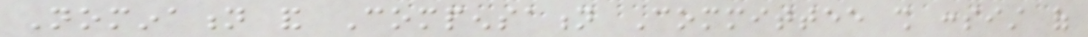Nomination and Compensation Committee shall consist of
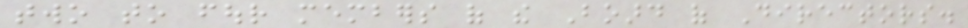two to four members of the Board of Directors.
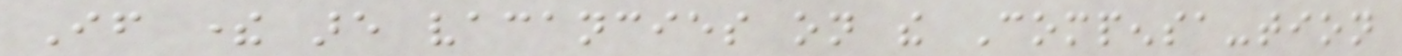If there are vacancies on the Compensa-tion
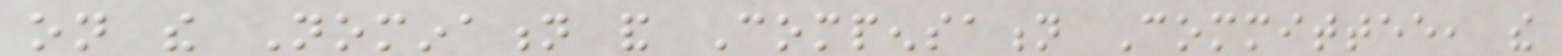on the Nomination and Compensation Committee, the
